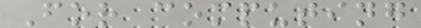For computing
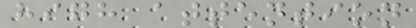high attention
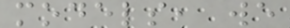models, we
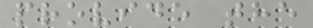provide the
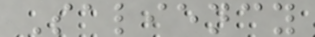Saliency
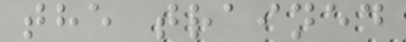the trained
